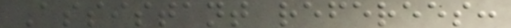Assistant referees:
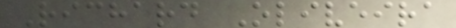Richard Oliveira
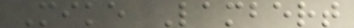Mike Lambert
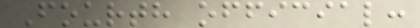Fourth official:
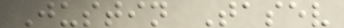Justin Tasev
